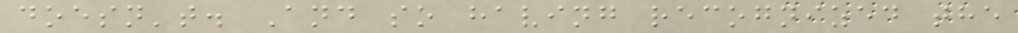doesn't. And so having recognized the
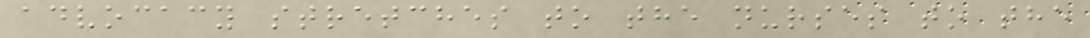advocacy stretches to the nurses to the
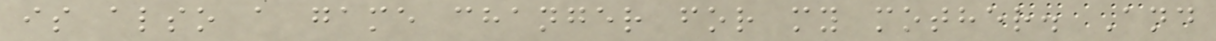is also a game changer for my mother. And
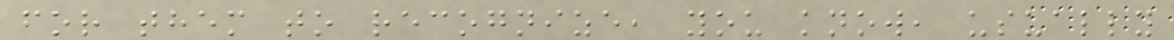for them to recognize, you know, usually
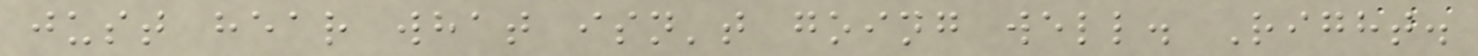just hear what isn't going well. Right.
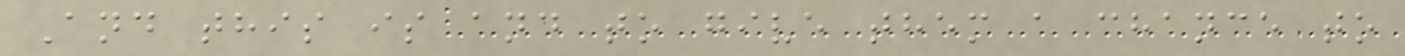And this is and to give them a chance to
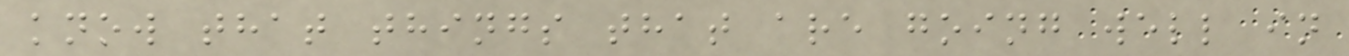know that things that are going well in
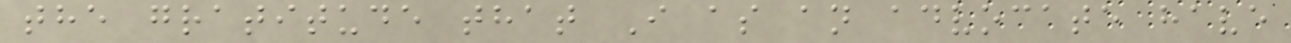the gratitude that I as an advocate have
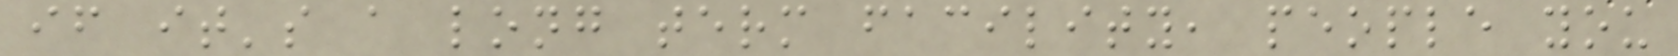if it's a long term facility, people you
